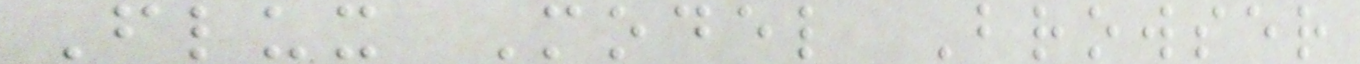Flux Model Browser
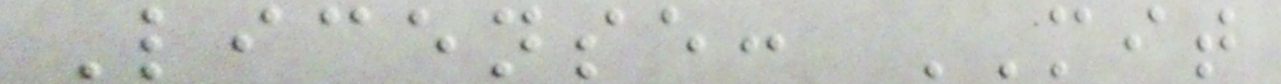License: MIT
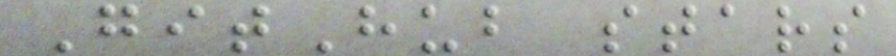GitHub stars
